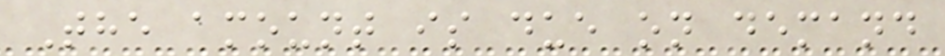The amount is due on demand
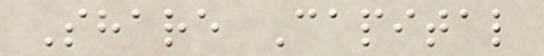Share Capital
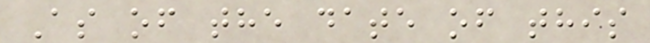As of the date of this
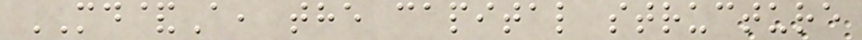MD&A, the capital structure
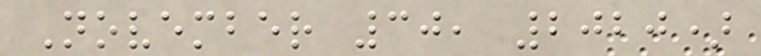November 30, 2020)
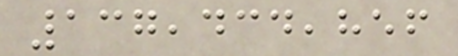137,434,856
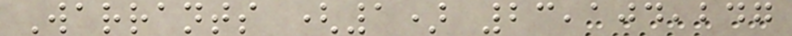Warrants (1) 23,104,247
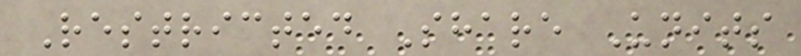Restricted Share Units
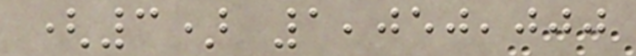(3) 1,050,000
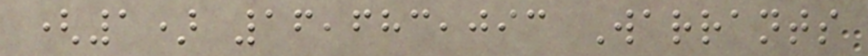(1) 16,683,093 Warrants
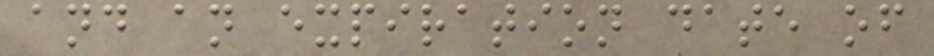and an expiration date of
